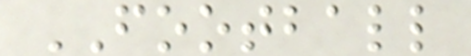FOOTBALL
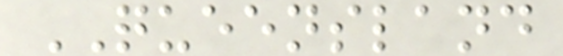QUEENSLAND
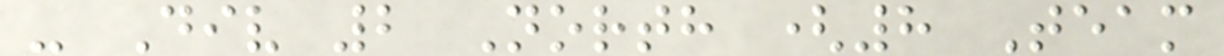- Div 2 North (8 Team
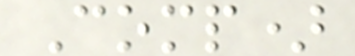Comp)
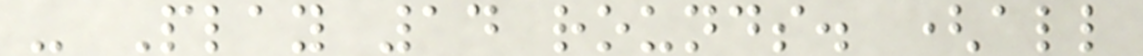- Play 14 rounds. (all
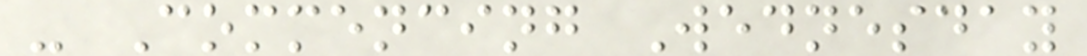- Commencing Wednesday
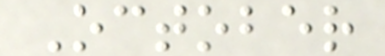October
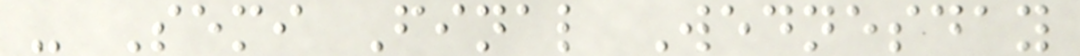- Semi Final Wednesday
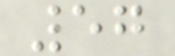57
